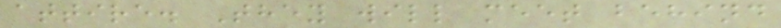attire. They will meet behind
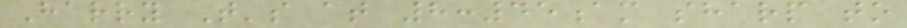Harry T's at 8:45am sharp to
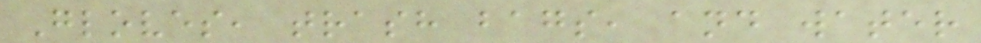Gloves, trash bags, and water
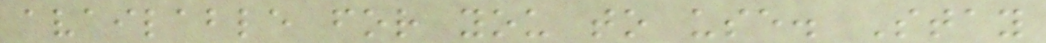available for you to use. Stay
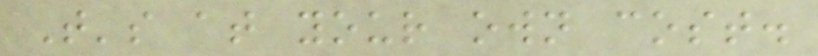T's at your own cost.
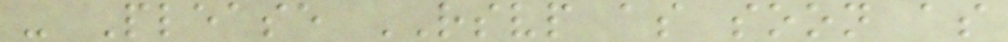- Please RSVP as soon as
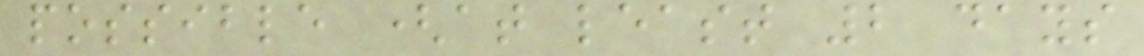possible (at least 2 days
